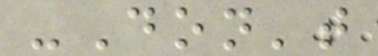-Don't
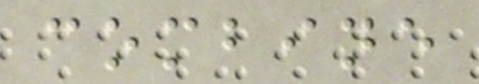combine
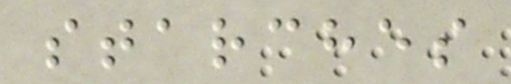starches
